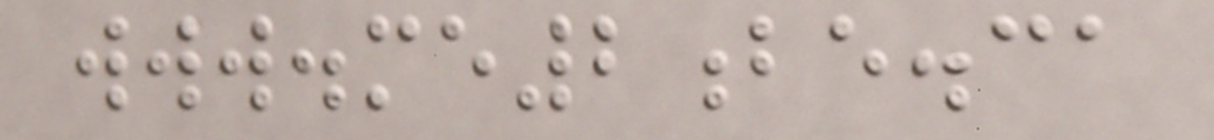www.me2be.ca
